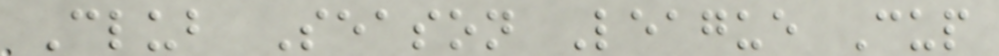Club Season League Cup
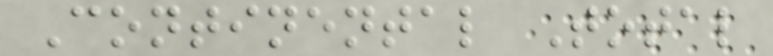Continental Total
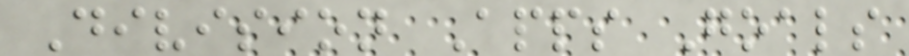Division Apps Goals
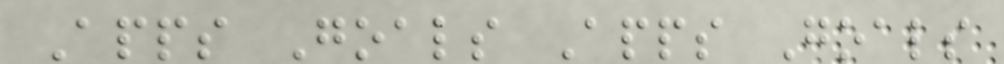Apps Goals Apps Goals
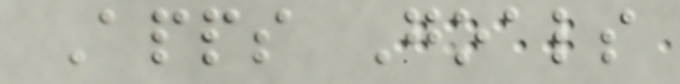Apps Goals
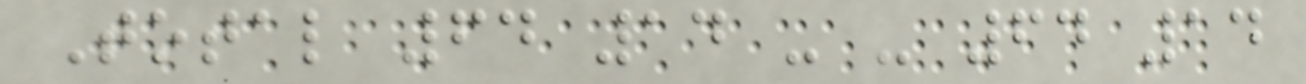Total 64 14 - - 64 14
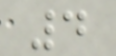4
